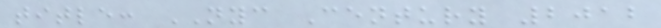title: NYC Century 2012
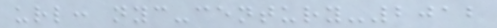url: nyc-century-2012
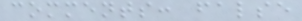comments: false
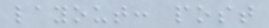layout: post
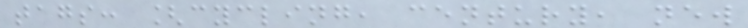tags: [cycling, century, new
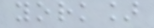york]
